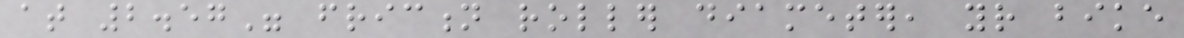at 2.57" friction roller diameter, your bike
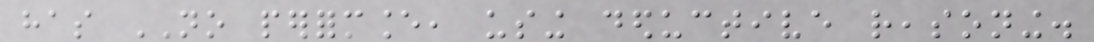has NO performance, using deductive reasoning.
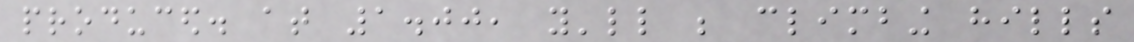produced. at 1.00, you'll be climbing hills
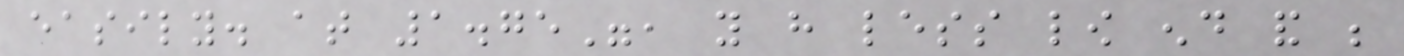easily. at 1.75", you have less low end and be
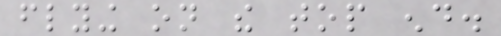flying on the top end.
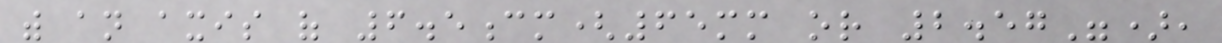with an axis of 6.5cm(65mm or 2.57"),
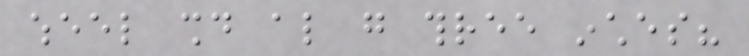wheel should also go three inches?
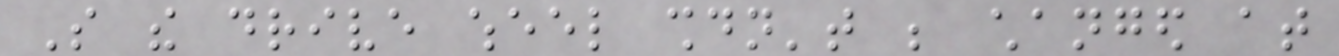So the drive wheel shouldn't be changed at
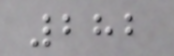282
